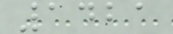1421
